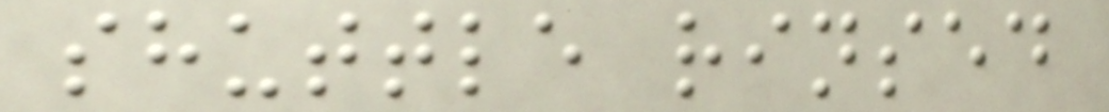shuttle rinsed
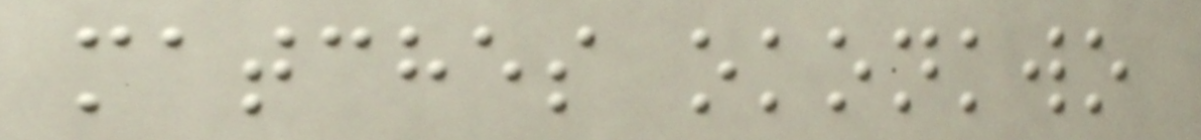matches okonkwo
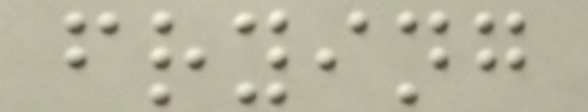frying
